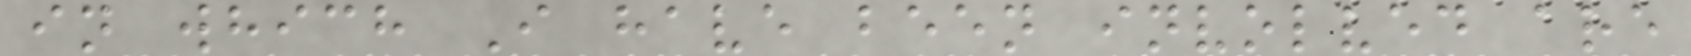in which I have been involved are
